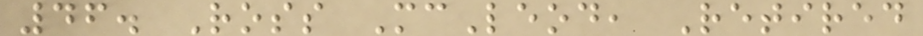46. Ross McLeod, Retired
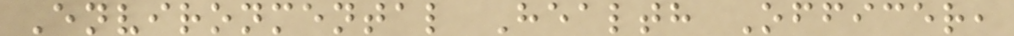Environmental Health Officer,
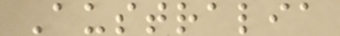Australia
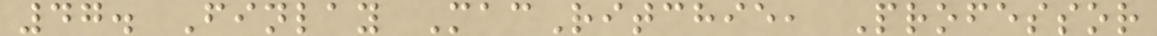47. Finlay MacRitchie, Professor
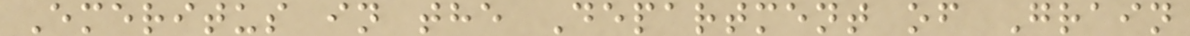Emeritus in the Department of Grain
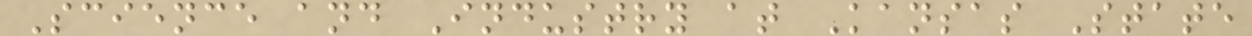Science and Industry at Kansas State
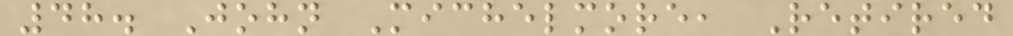48. John Michelmore, Retired
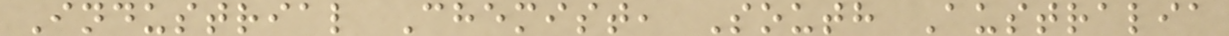Industrial Chemist, South Australia
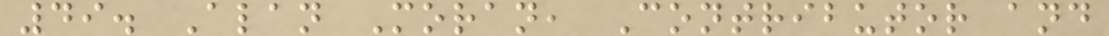49. Alan Moran, Contributor and
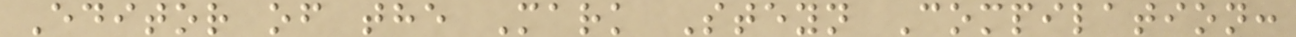Editor of the Mark Steyn Compilation:
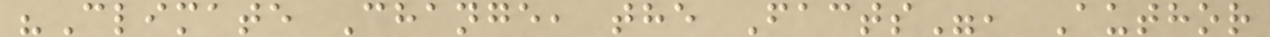"Climate Change, the Facts", Author
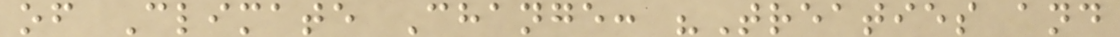of Climate Change: "Treaties and
